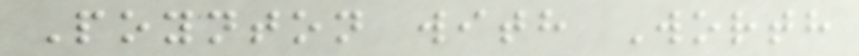Poynton with Worth
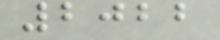2022
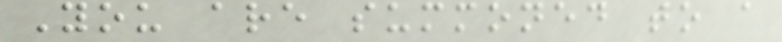You are summoned to a
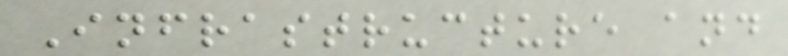Infrastructure and
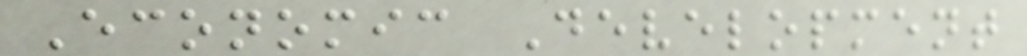Economic Development
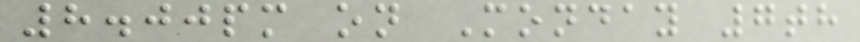8.00pm on Monday 7th
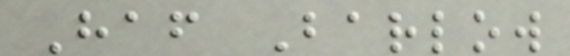Haf Barlow
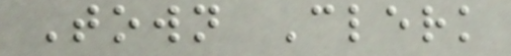Town Clerk
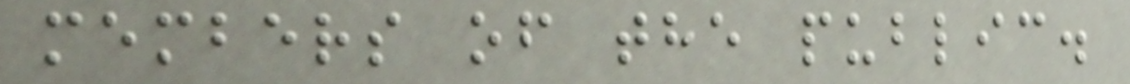members of the public.
